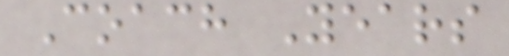Coach Years
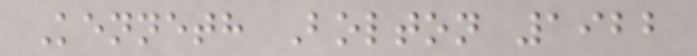Kenneth Bolton 1922
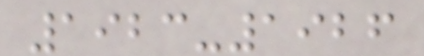1923-1926
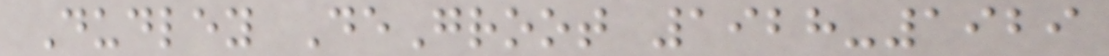Dudley DeGroot 1928-1929
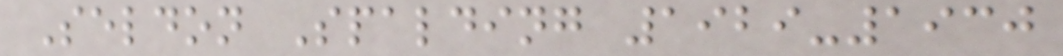Seldon Spalding 1929-1930
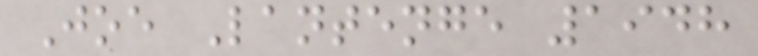Joe Lantenge 1948
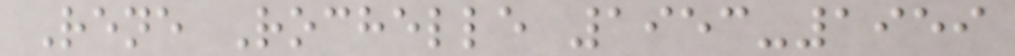Rene Rochelle 1953-1959
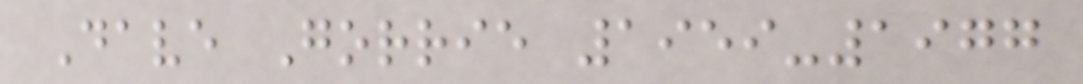Dave Gorrie 1959-1977
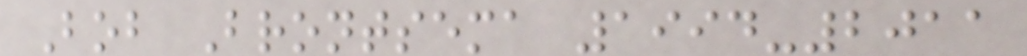Bob Brontsema 1994-2011
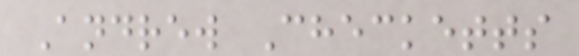Andrew Checketts
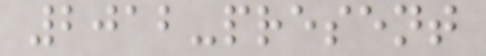2012-present
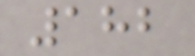182
